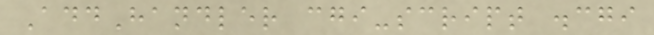AddHandler cgi-script .cgi
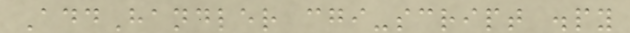AddHandler cgi-script .py
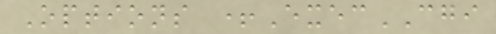Options +ExecCGI
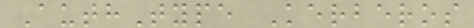AuthType Kerberos
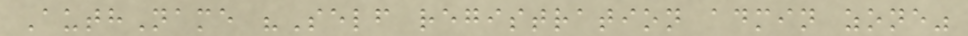AuthName "Self registration admin zone"
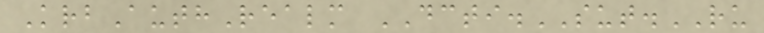KrbAuthRealm DCTI.SUT.RU
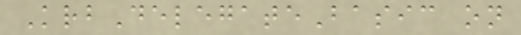KrbDelegateBasic on
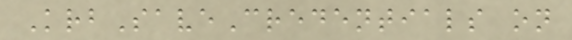KrbSaveCredentials on
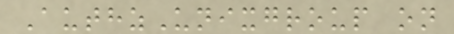AuthzUnixgroup on
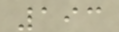193
